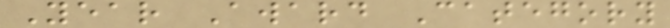Year Award Category
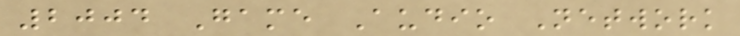2004 Game Audio Network
